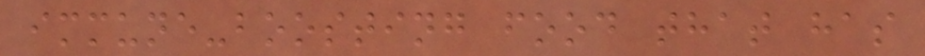immune-boosting food that has
